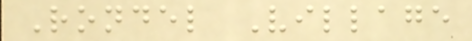Rondel Village
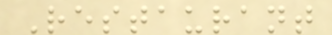Restaurant
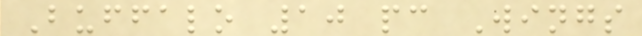Buffalo 10 pc Wings
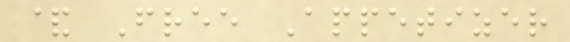& Free Appetizer
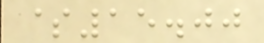$15.00
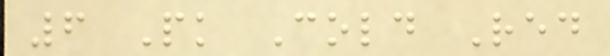6 Pk Cold Red
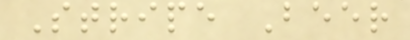Stripe Beer
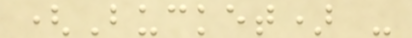(Bucket) -
